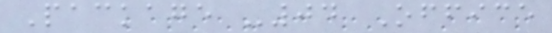Package -04 Office
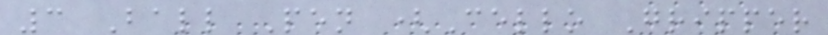3 Ball Pen (Cello Gripper
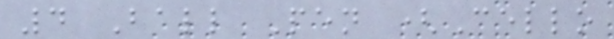4 Ball Pen (Cello
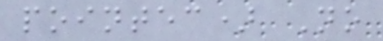pointec) No
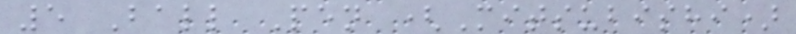5 Ball Pen (Mitsubishi)
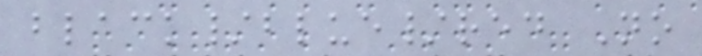black/blue/red No
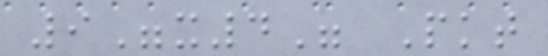9"x4" Pkt
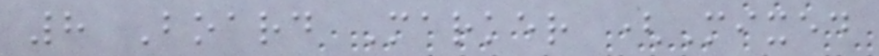8 Board Marker (Mixed
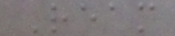Ream
